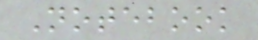Notebook
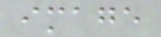image
